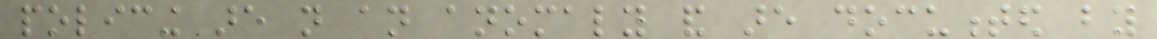policing are not an anomaly and are documented by
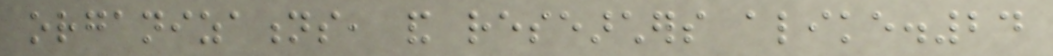organizations, and researchers alike.24
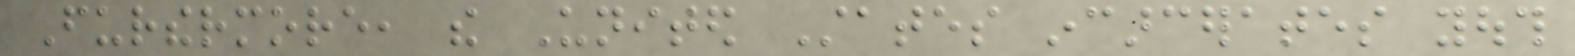Furthermore, the United States incarcerates youth
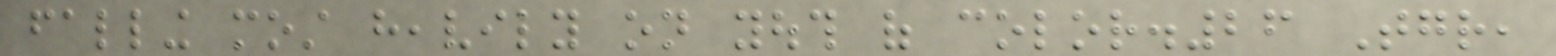falling most heavily on youth of color.26 Together,
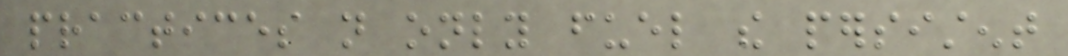practices not only fuel the persistent
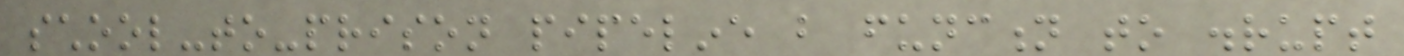school-to-prison pipeline but function to disrupt
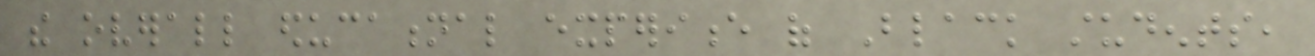the overall educational experience of Black students,
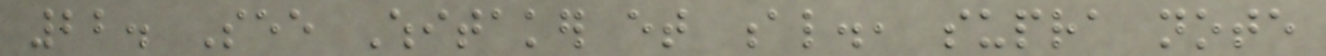22. See Whitaker et al., supra note
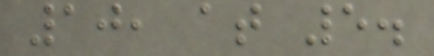10, at 5.
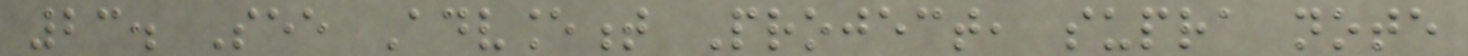23. See Advancement Project, supra note
